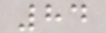84
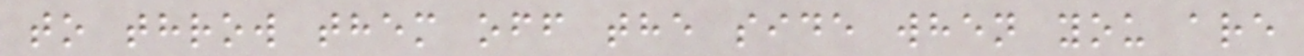to throw them off the side when you are
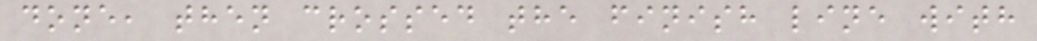done, then crossed the finish line with
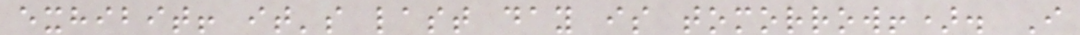exhibit! it's last day is tomorrow!). I
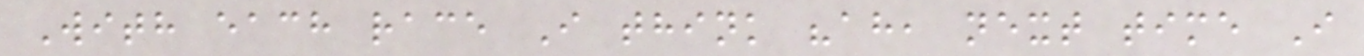With each race I think "ah, next time I
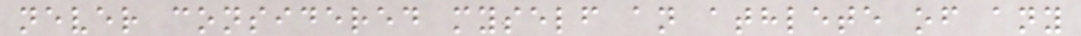never considered myself an athlete of any
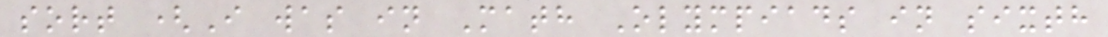sort (I was in Math Olympiads in sixth
